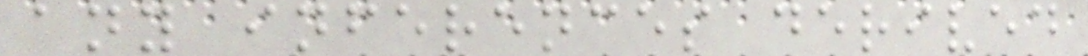any inferences derived
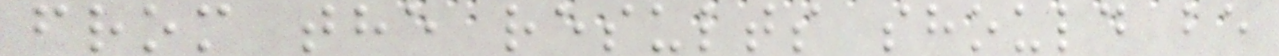from the results should be
